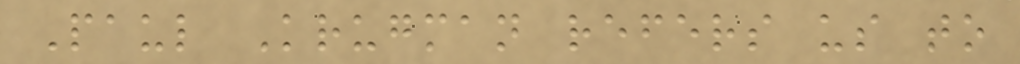Paul Krugman refers us to
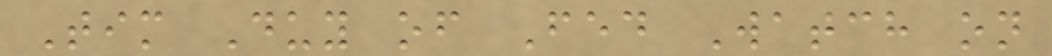Tim Duy of Fed Watch on
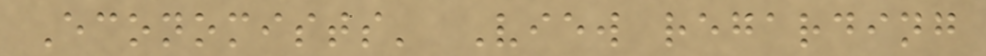Economists' View regarding
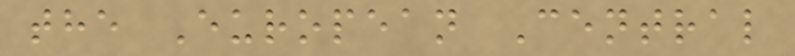the European Central
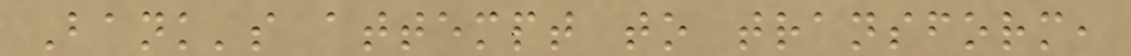Bank's attempt to transform,
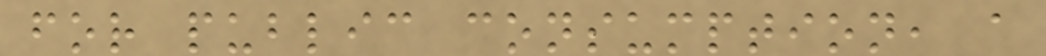for public consumption, a
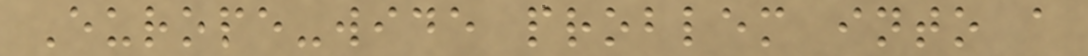Europe-wide problem into a
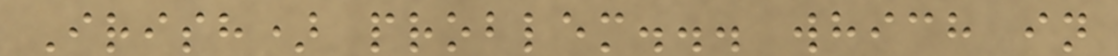Irish) problem... which in
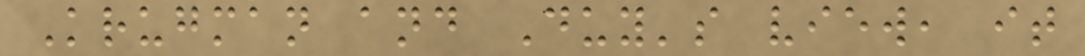Krugman and Duy's view, it
